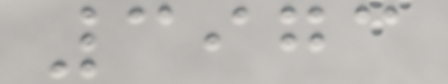3973
